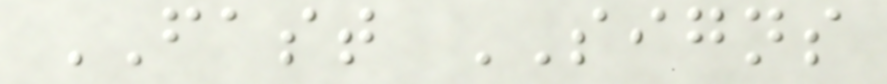FAST SIGNS
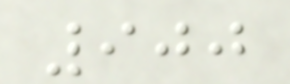900
